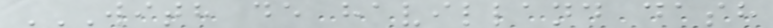WITH DE HAVILLAND DASH
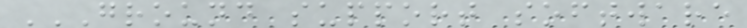GROUND SUPPORT SOFTWARE
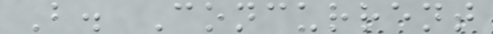B. Concurrent
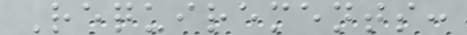Requirements:
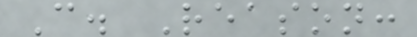C. Reason:
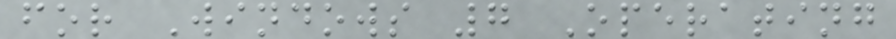for Windows 7 Operating
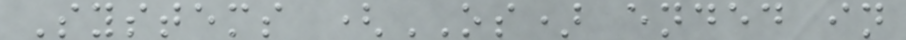Systems (OS) ended in
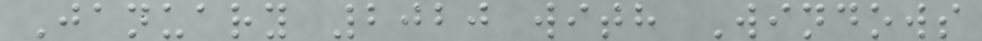January 2020 with Windows
